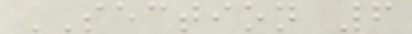SECTION 6
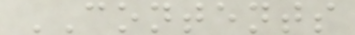CONTENTS
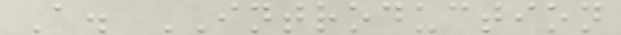A. INTRODUCTION
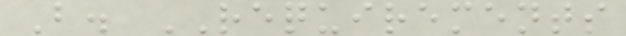B. REQUIREMENTS
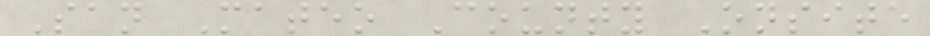San Mateo County Onsite
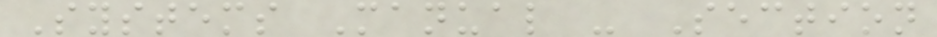Systems Manual - Section
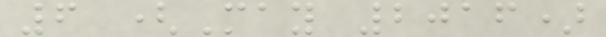6 (May 2016)
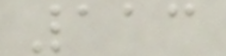113
